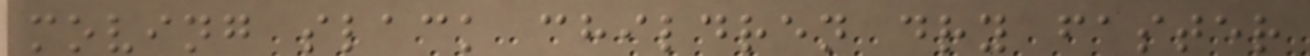moving slack children dry faster
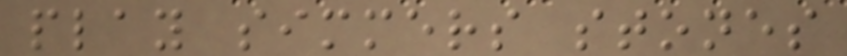play simmers stones
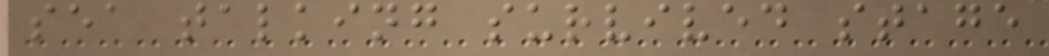sea talking survived stage
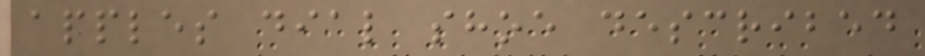apples dial shoe described
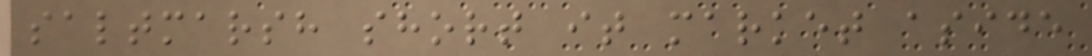saltmarsh short it market aside
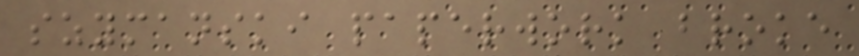szymanski paperwork broke
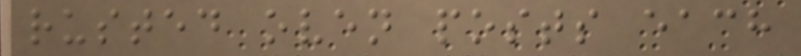rusted oven posts each
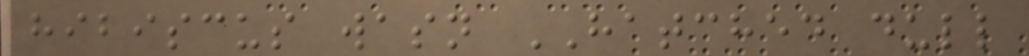hibiscus wasn HATCHED dull
